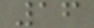16
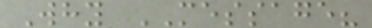Why MESSAGE?
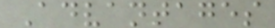Advantages
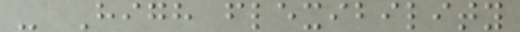- High flexibility
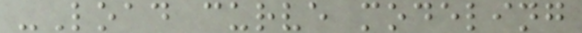-Load curve modeling
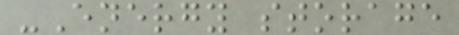-Energy storage
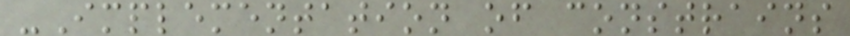-Implementation of constrains
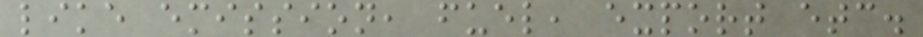like emission, fuel, export etc.
